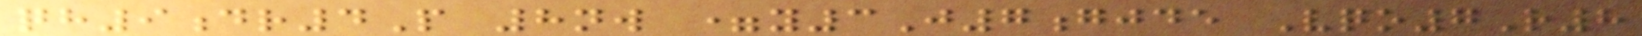qh9dr4P 8nw =y3J7gjde Vqo7R8
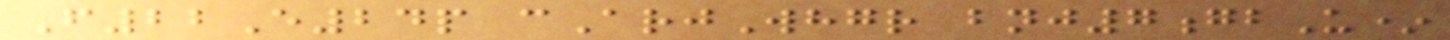F22E24p cArjWhgr bnj7gbU*
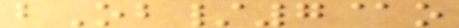bOb/7@o
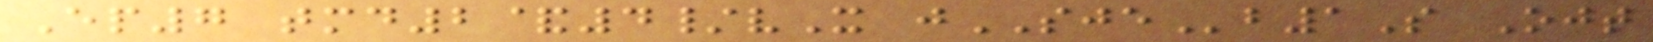Ep7 tmd2&4/vX jSJEb1S Ojt
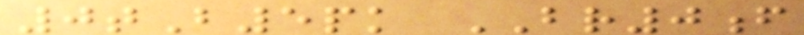0tB5pk BR0f
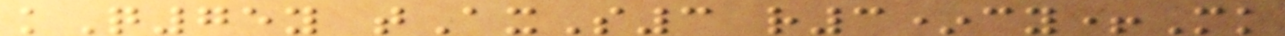kQ75y tAxS3 r3*cy+Mk
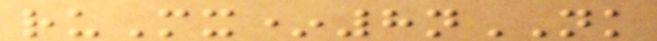ruMx*8nNK
